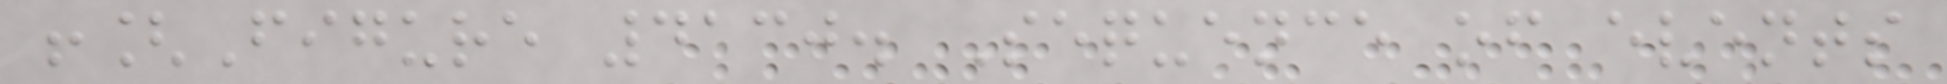![Figure 4130. Sequence of events
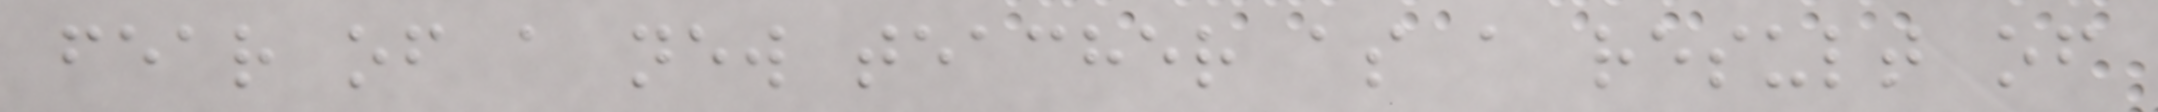fear of a new teacher as a result of
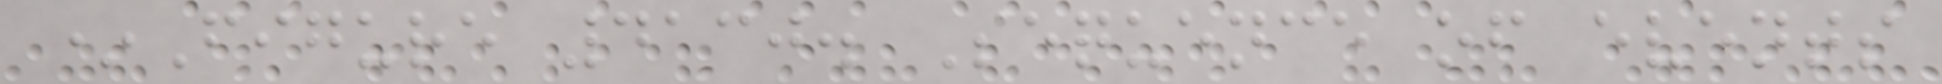*Figure 4130. Sequence of events
